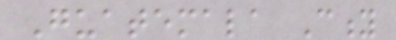Guatemala City
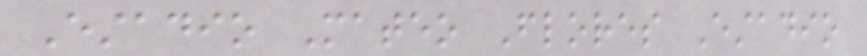Estadio Mateo Flores Estadio
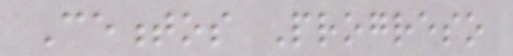Cementos Progreso
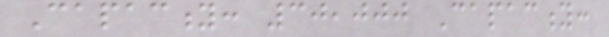Capacity: 30,000 Capacity:
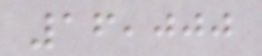16,000
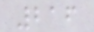216
